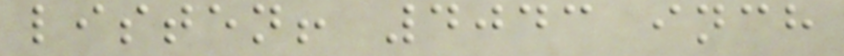listen! 4043 inch
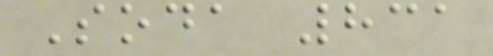Soda 831
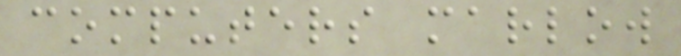computers marlow
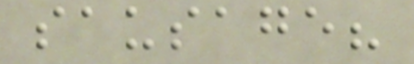sausage?
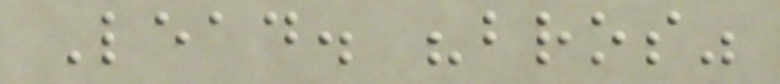Lead. "bros"
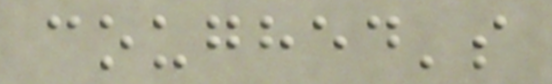coughed's
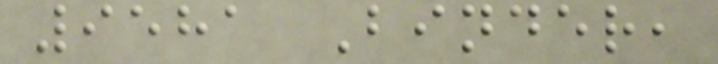9581 Binder,
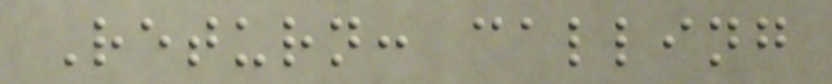Return: calling
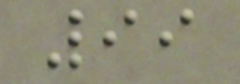99
